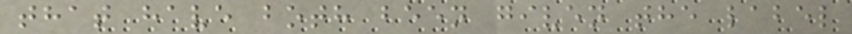that have both been given the label
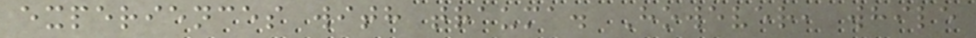experiences with trauma. However, while
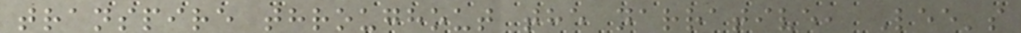transpire throughout the narrative, Lee's
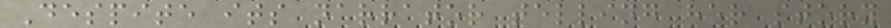Despite its narrator telling her story
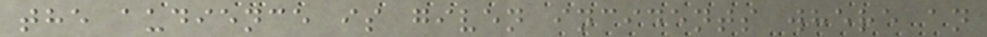the audience is given incidents where an
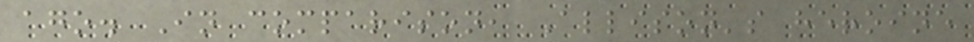ago. In comparison, Allison's heroine
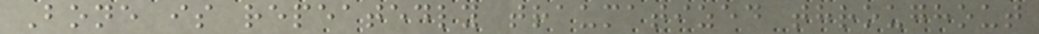Bone is repeatedly traumatized throughout
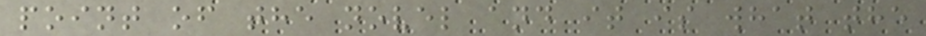point of the novel and it is what the
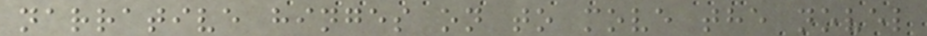narrative hinges on to move the novel
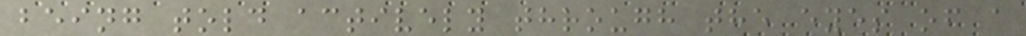being told actively through the eyes of a
